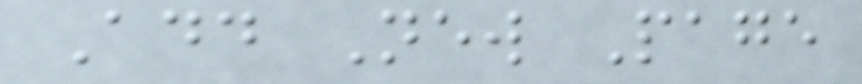Add New Page
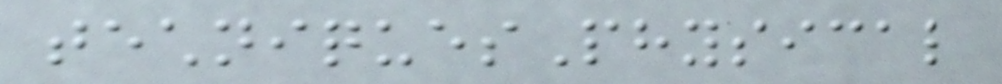techniquesPhysical
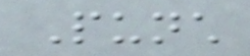Punch
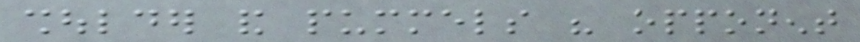shoulder and pummels his opponent
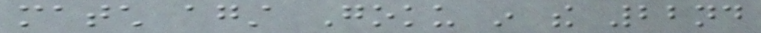match against Goku in the 22nd
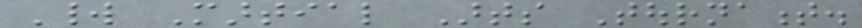World Martial Arts Tournament.
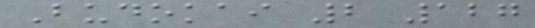Budokai 2 127
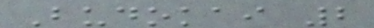Budokai 2
